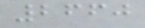2660
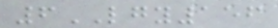6LGY156
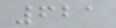621
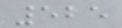525
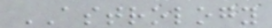ASTROLOGY
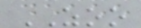ZOO
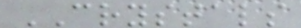CRYSTALS
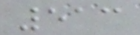513
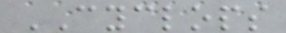CYCLOPS
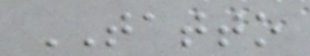TATTO
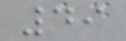49
